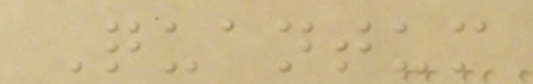Quantum
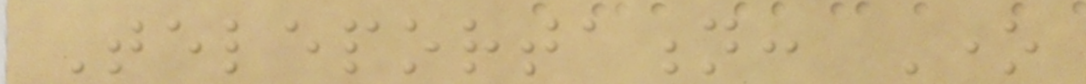Teleportation: One
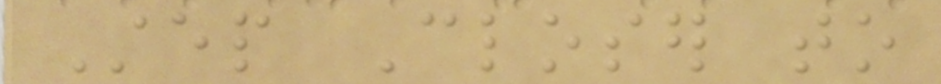Step Closer to
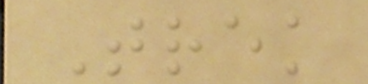Trek
